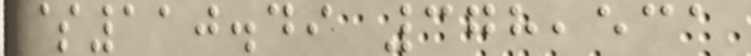$110.49 378,531
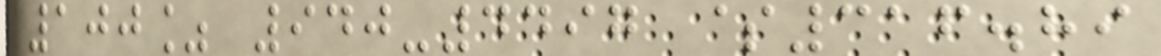100% 940-4497 $316.89
